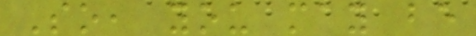So, you may be
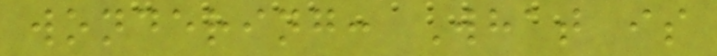wondering: What is
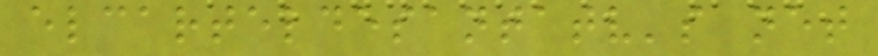elcarteldesantatv's net
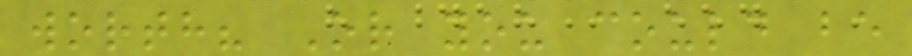worth? Or you could be
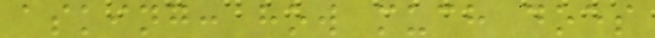asking: how much does
